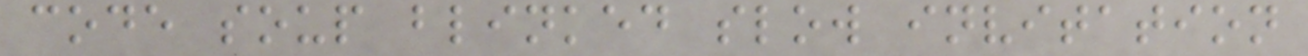code soup blinked slow invitation
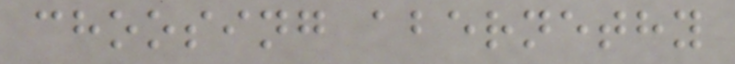choosing abernethy
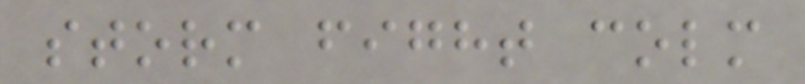storm fight colm
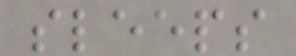sleeps
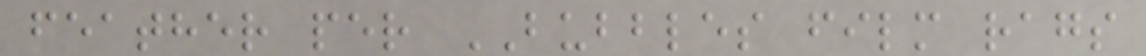feather per BUBBLES film rags
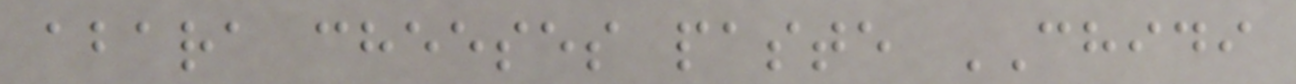abara cheeses paste CHIDI
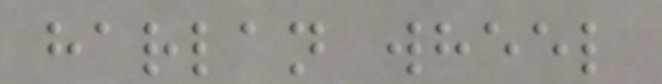harlan wheel
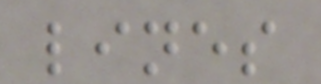lines
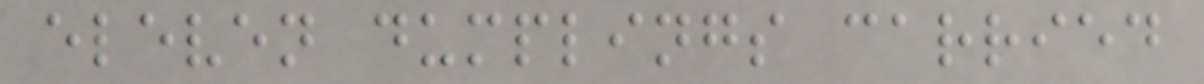eleven dumplings carried
